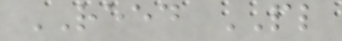REED PL
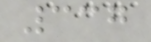337
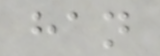han
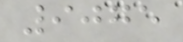9075
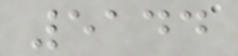5144
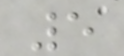5
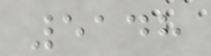5148
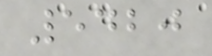5420
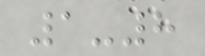1-8
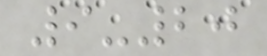9-20
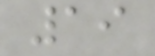19
